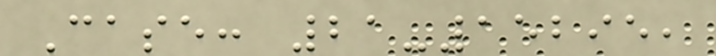Case: 21-15295,
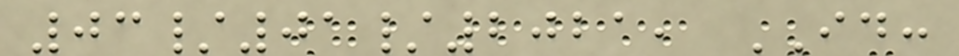03/01/2021, ID:
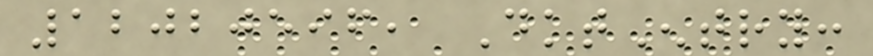12020596, DktEntry:
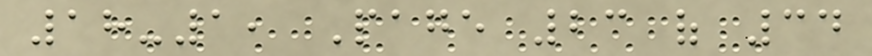18-1, Page 23 of 34
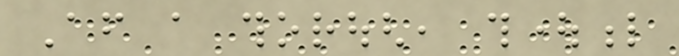After a thorough, thoughtful
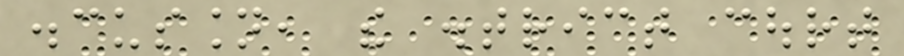discussion, the district court
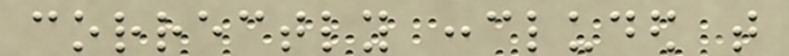correctly concluded that
